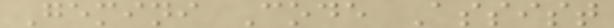Gemini Code Assist
